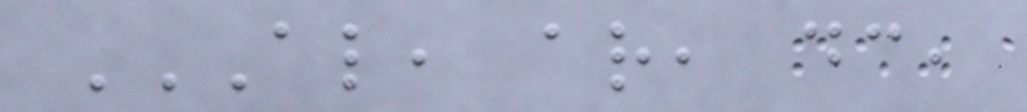AL, AR, DC,
